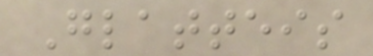Glatteis
